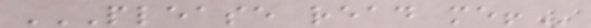PLEASE READ ME!
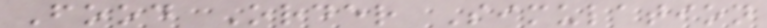Food Order Simulation
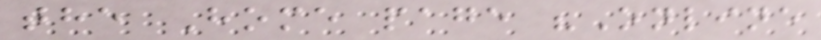the Home page "Online
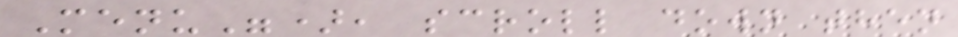Menu"), scroll down then
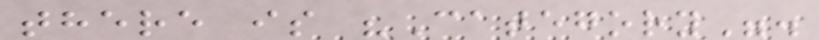there is "Category".
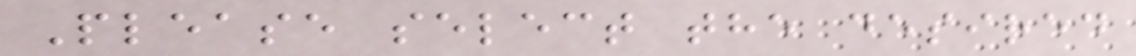Please select the desired
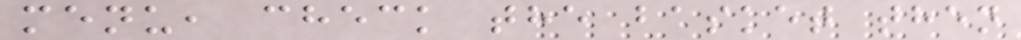menu, check the basket then
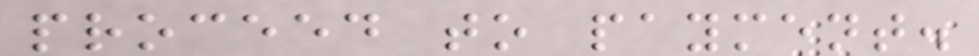proceed to payment.
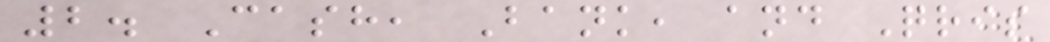2. Cash, Bank, and Qris
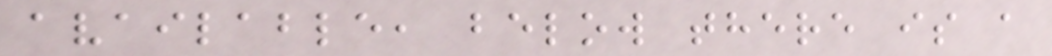available, below there is a
